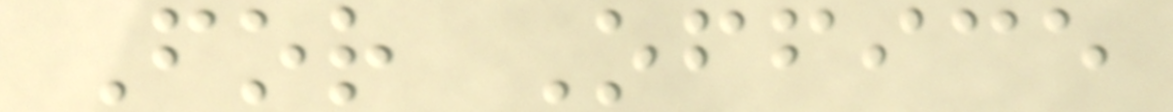For Office
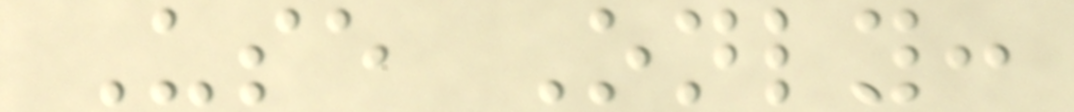Use Only:
